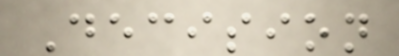Decision
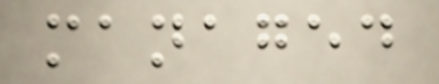managed
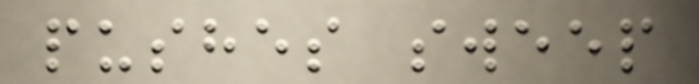pushes sweep
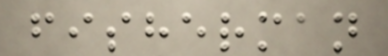fisherman
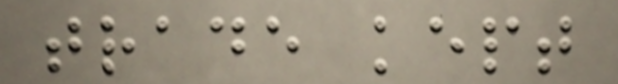trade kept
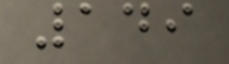149
